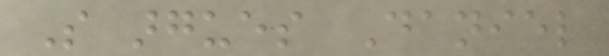So argues Daniel
